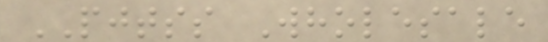PJTSS Wholesale
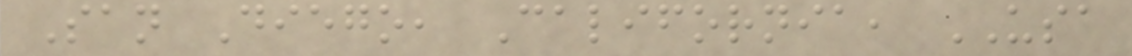San Diego, California, USA
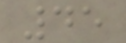45
